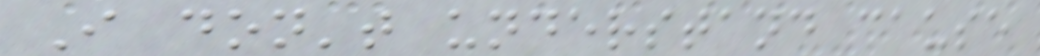I don't understand cause
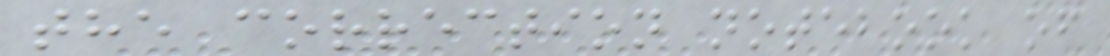the correction notebook of
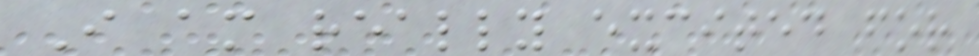I am really excited for
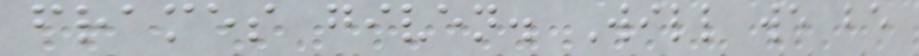frames given. Will we be
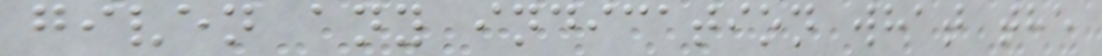given any indication what the
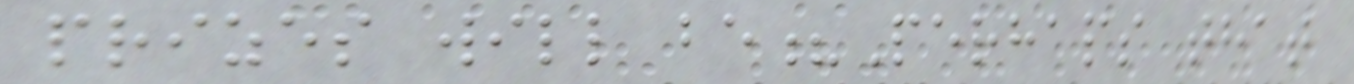prizes will be?Perhaps that
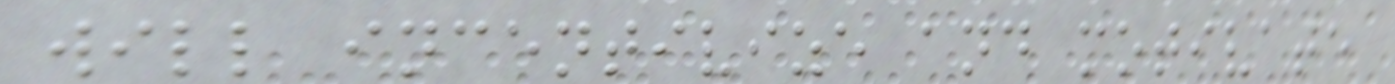will incentivize and motivate
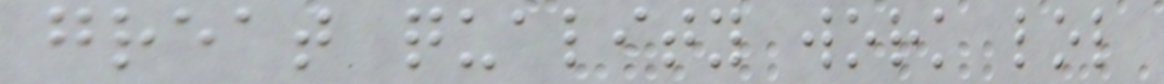great quality work lol
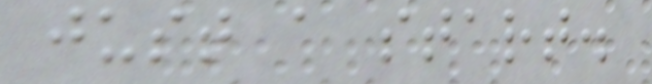just a start.
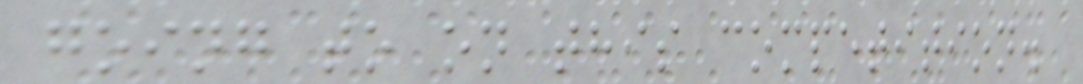going to on this competition.
